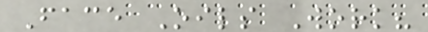Face Oils Work?
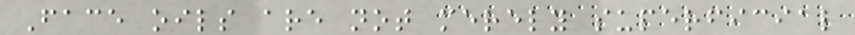Face oils are not merely superficial
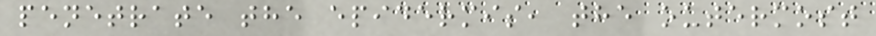penetrate the epidermis, the outermost
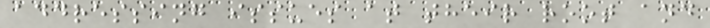addressing issues at their root and
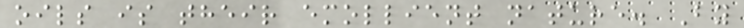oils is their emollient nature. By
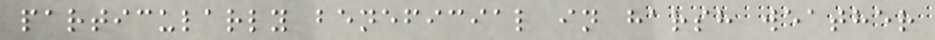particularly beneficial in harsh weather
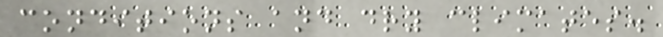conditions and dry climates.
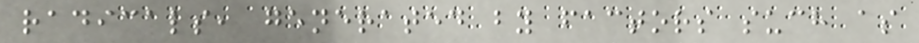radicals, generated by factors such as
